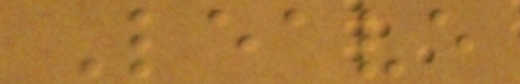Leave
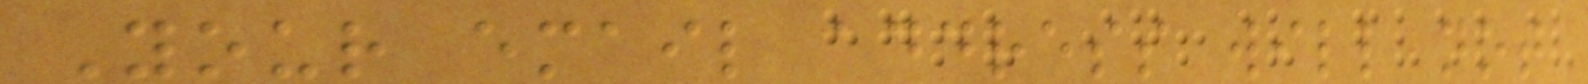Your email address will not
